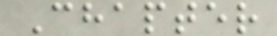Chapter
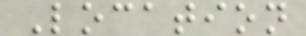Location
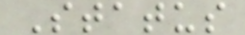Status
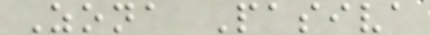Zona Pasiva
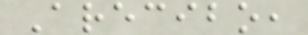Arecibo,
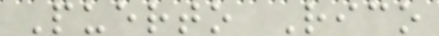Puerto Rico
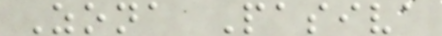Zona Pasiva
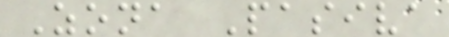Zona Pasiva
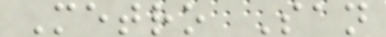Metro San
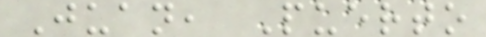Juan, Puerto
